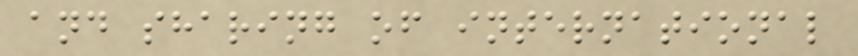and sharing of international
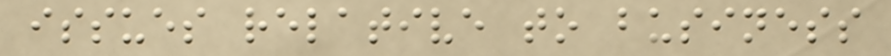issues relative to business
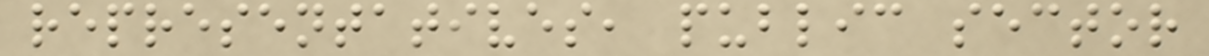representatives, public sector
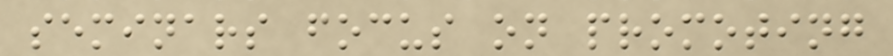seminars focus on promoting
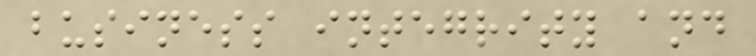business integrity and
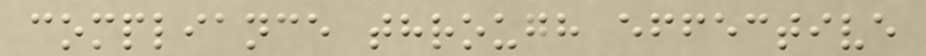compliance through effective
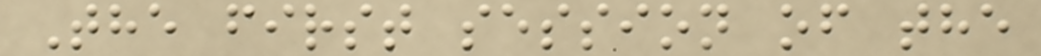The first session of the
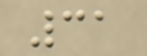31
